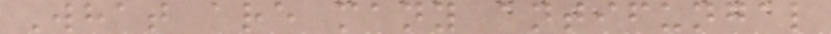What are many antifungal
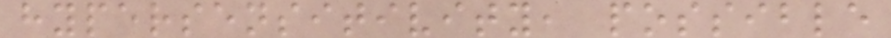hypersensitivity, possible
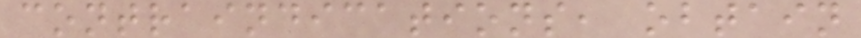contraindications, obtain
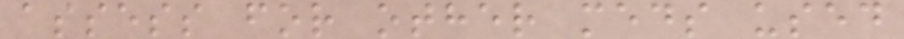assess for other meds used
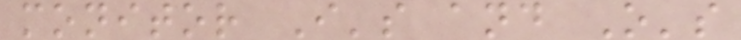monitor I's and O's
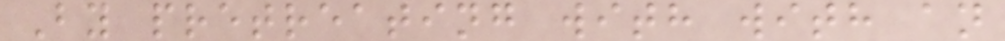By pretreating with with an
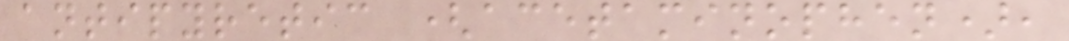antipyretic (acetaminophen),
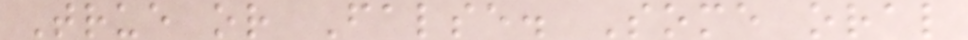True or False. Some oral
